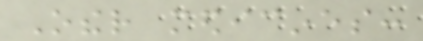Other medicines:
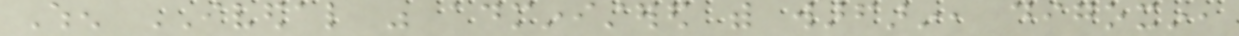When IVEDAL was administered with warfarin, digoxin,
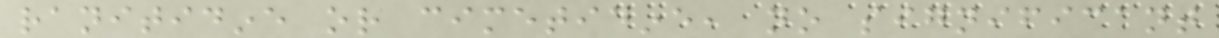ranitidine or cimetidine, no significant
